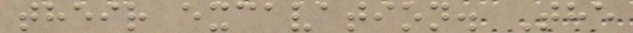their excavation. The
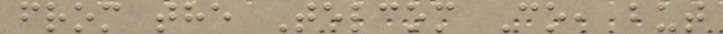from the Telcom Co, but
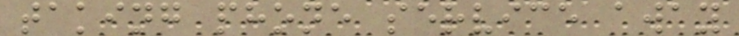taking phone service away
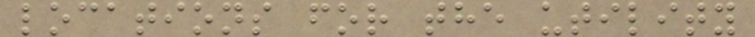locations for the utility
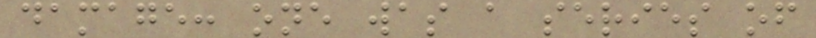damage: one was a series of
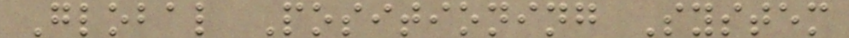Global Positioning System
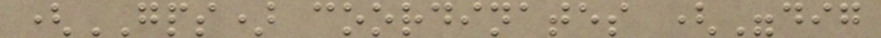(GPS) coordinates ("dig
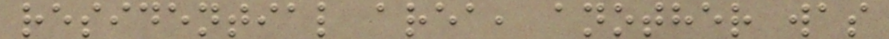residential area, another was
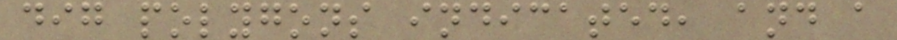dig polygons indicated, and a
